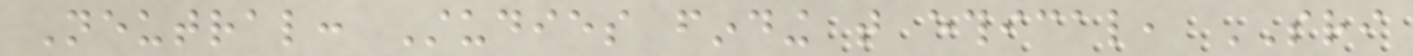Neutral: Studies finding that ethical, SRI
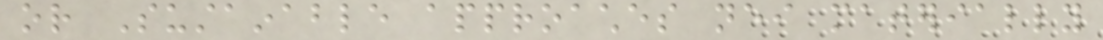or Sustainable approaches neither materially
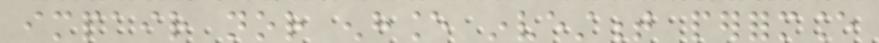impair nor enhance investment performance
